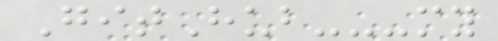GitHub---my
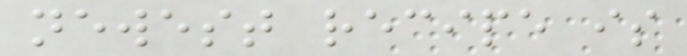newest recipe is
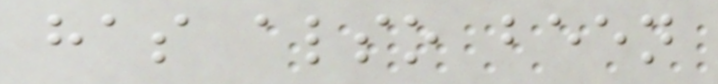has also been
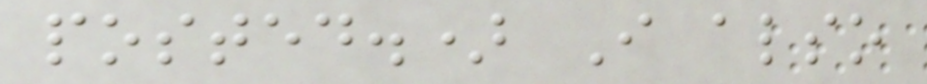posted.) I also
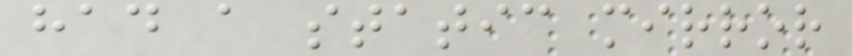had a static mirror
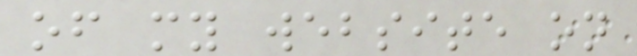of my website on
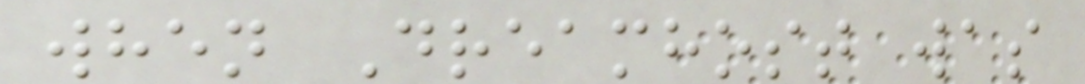when Dreamhost was
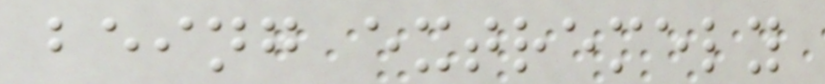being extremely
